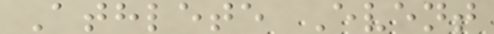Athlete Event
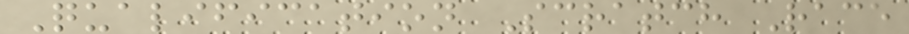Qualification Scratch Race
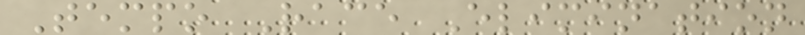Tempo Race Elimination
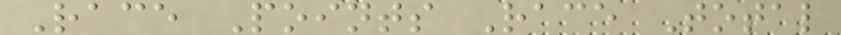Race Points Race Total
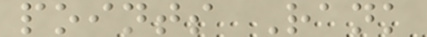points Rank
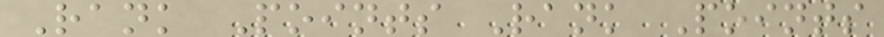Rank Points Rank Points
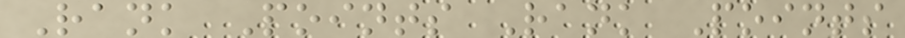Rank Points Rank Points
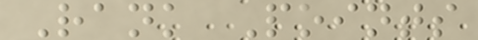Rank Points
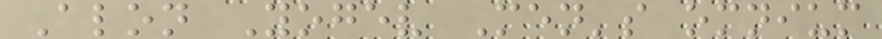Alon Yogev Men's omnium
